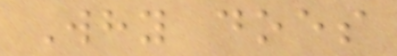Why does
